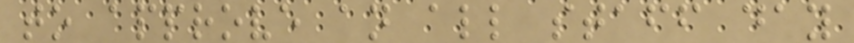to approve an all staff day
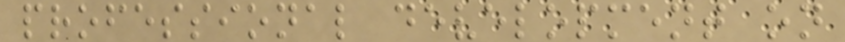professional development on
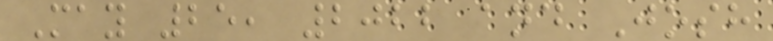May 25, 2022 and Josh
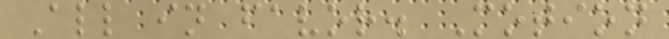All in favor. Motion
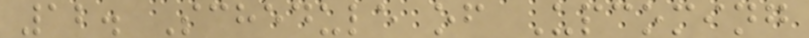12. Schedule of Upcoming
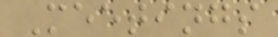Meetings
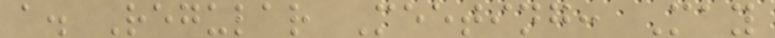a. Regular Meeting: May
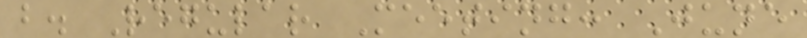b. Regular Meeting: June
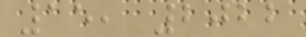15, 2022
